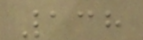138
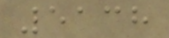5138
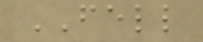FELL
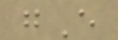gE
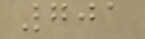701
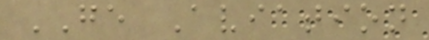GE Aviation
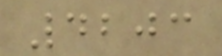4203
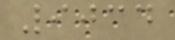9034
